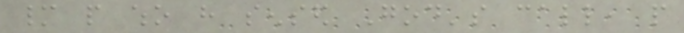many people who have sensed God's call, people
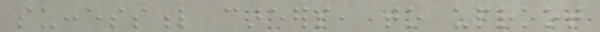successful careers, to uproot
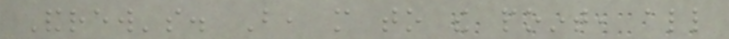Andrew's. But, more to the point, all
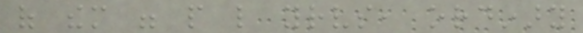of them were people like yourselves, ordinary
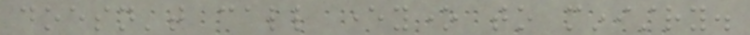doesn't call everyone to ministry.
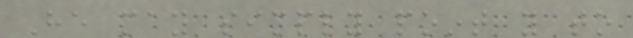He may simply point you to
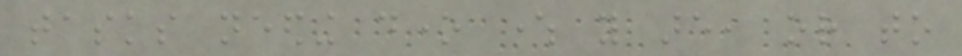tasks needing done where you are, or to
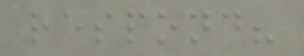respond?
